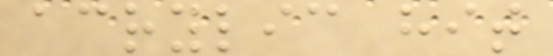acrylic hit
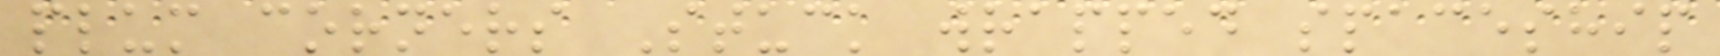plum corners Stuck wrapped spaceship
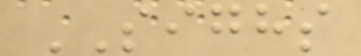SIGHS
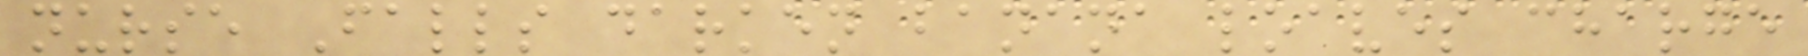nurse Falls darken banana loaves charge
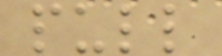pull
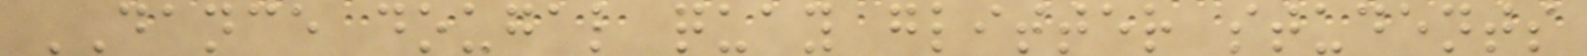DANCE dougal quay glitter students
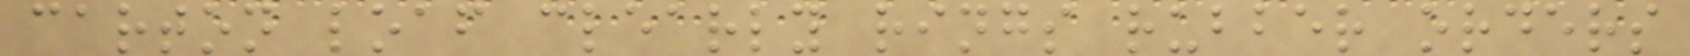carton loaf clearly rings rubber orders
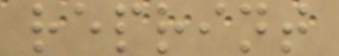reprint
